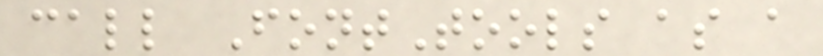call FontTools as a
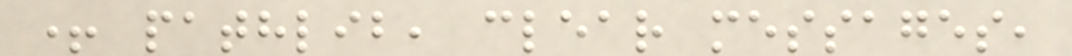+ pathlib, clear messages,
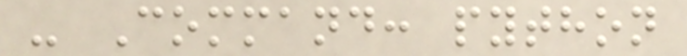- Command: python
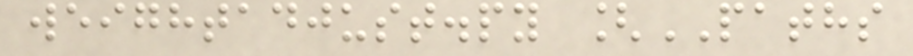weightadjust.py [PATHS
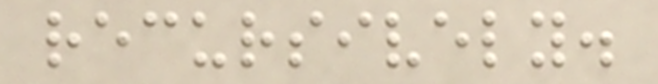recursively.
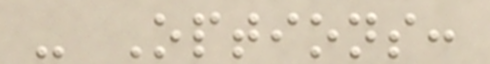- Options:
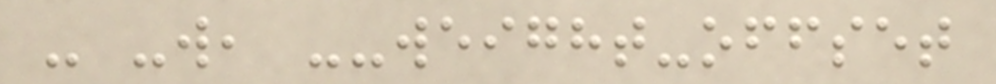- -w, --weight-offset
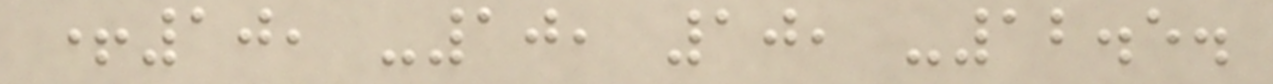+10, -10, 10, -12.5.
